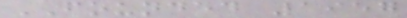FOUNDED 1957
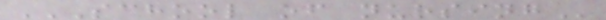SCHOOL OF NURSING
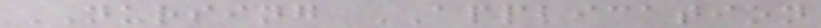NURSING APPLICATION
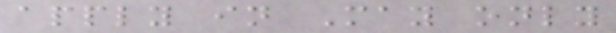apply in May only
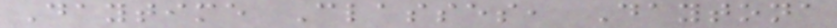Daytime Classes, Daytona
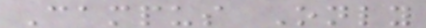Campus Only
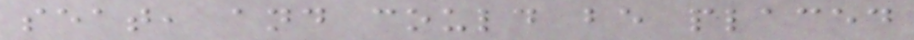seat, and could be placed
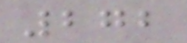272
